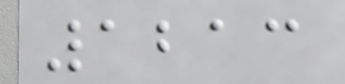1213
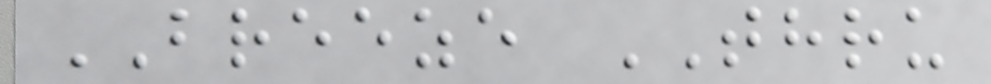BREEZE THRU
